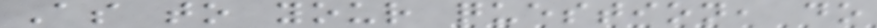As to your question, do
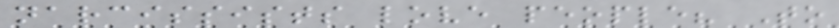narcissists love people? To
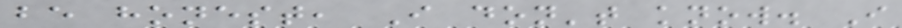be honest, I don't know. I
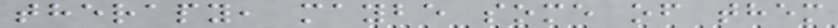therapy, maybe some of them
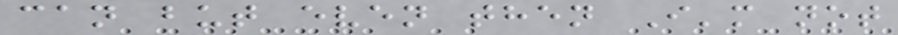can but even then I'm not
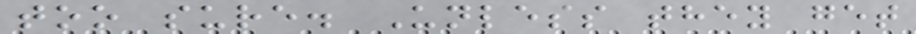too sure. Unless they get
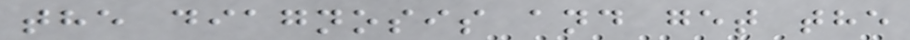the diagnosis and get the
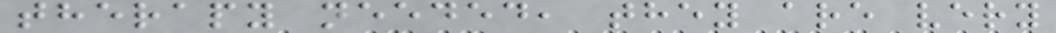therapy needed, they are very
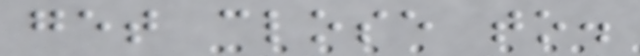get close to.
